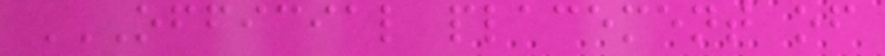OFFICIAL PLACEMENT OF
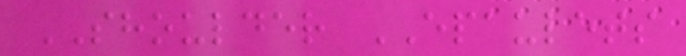SHOULDER EPAULETS
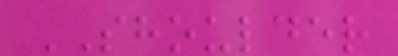SHOULDER
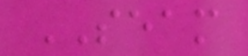SEAM
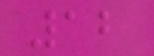12
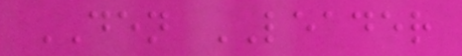DEN LEADER
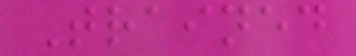Trained
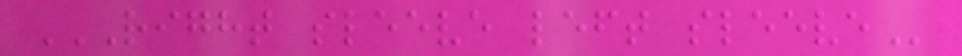RIGHT SLEEVE LEFT SLEEVE
